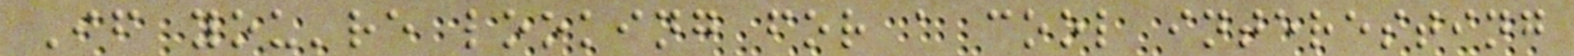If you're looking for a cool interesting
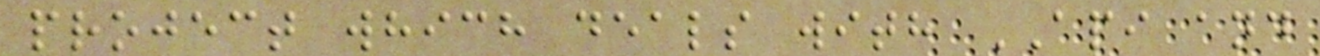project which deals with API and
